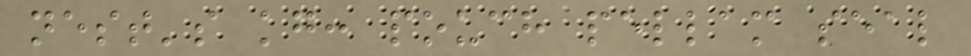nest's kg: pouch pellam seal
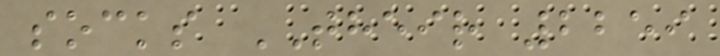socks THEIR 2259
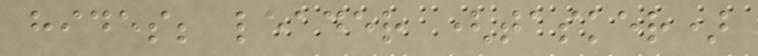hides; leader (tasker)
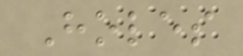Holes
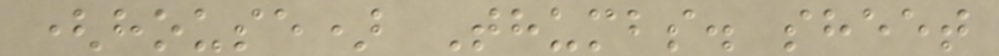(house) Thumbs. sheet
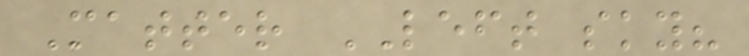Matter LEFT sky?
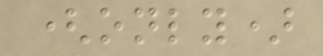(only)
